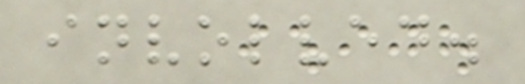involved.
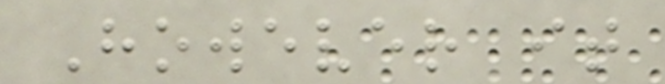However it
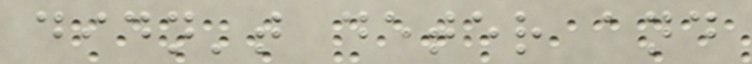didn't deter and
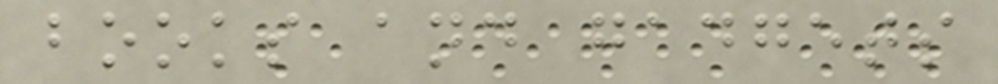books and gadgets
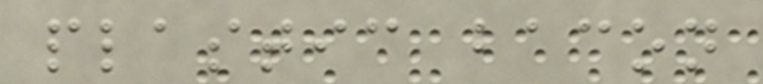plastic bacon
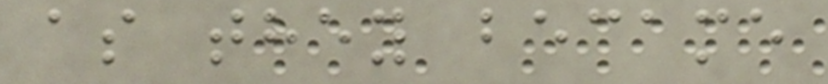as they became
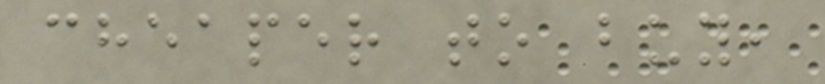cheaper to buy,
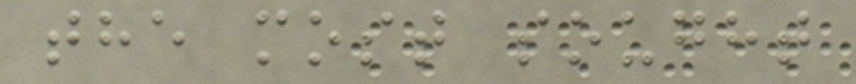the most sought
